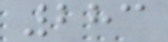283
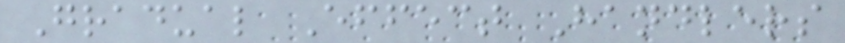Gradual Effect Handlers
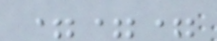===
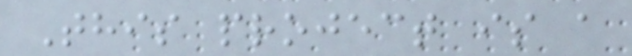This project is a
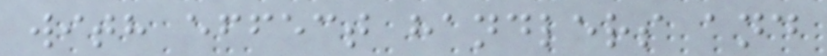with effect handlers and
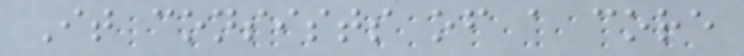It consists of a core
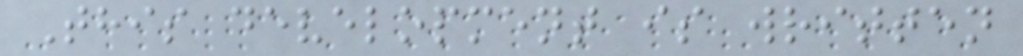This development is written
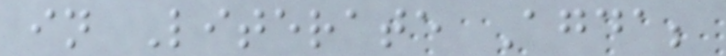in Literate Agda;
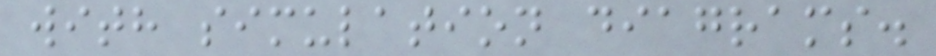with simulation diagrams.
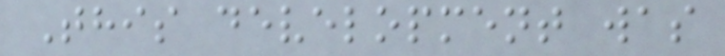This development was
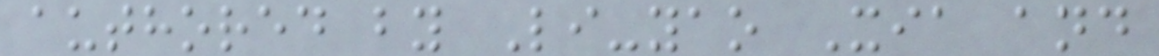authored by Li-yao Xia and
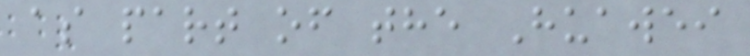as part of the Huawei
